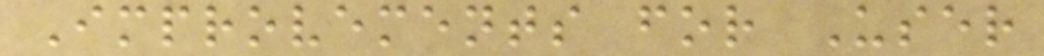Improvements for User
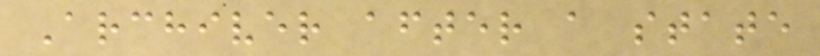Archiver after a state
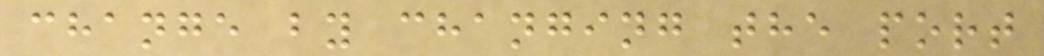change by changing the port
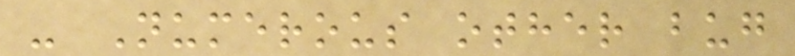- Numerous other bug
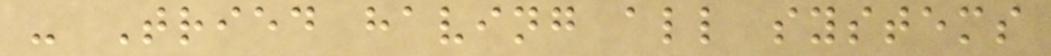- Tried having all systems
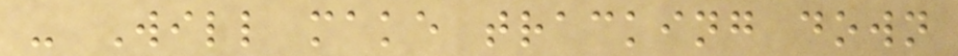- Will make tracking down
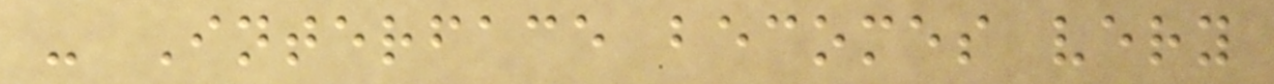- Interface becomes very
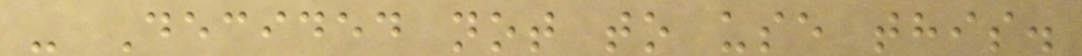- Decided not to use this.
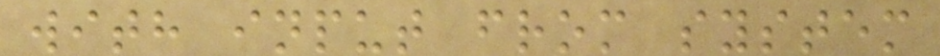with input from system
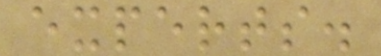experts.
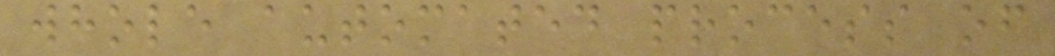whole automated process of
